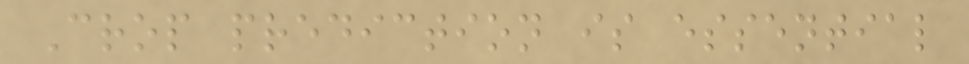Crop prediction is essential
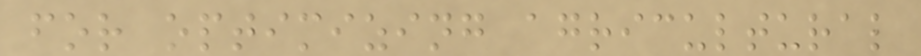for optimizing agricultural
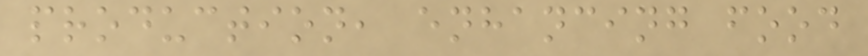production, enhancing food
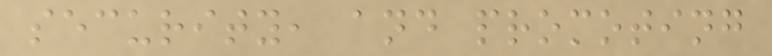security, and promoting
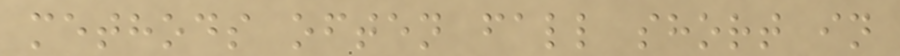methods often fall short in
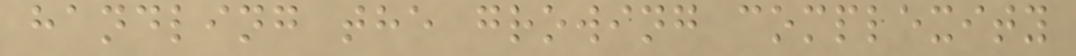handling the growing complexity
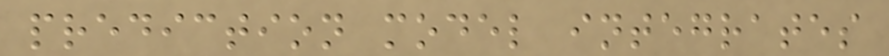prediction model integrates
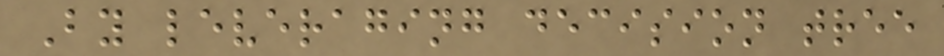By leveraging decision tree
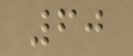60
